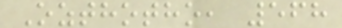Ozthotho, 568
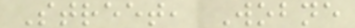Street, Wobne
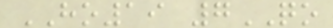HO19 7QO
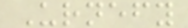Urnefy
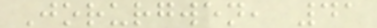Jorurgwen, 41
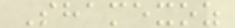Shamexoz
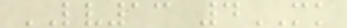LV13 4MK
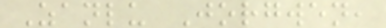Zanlu Jorgwen,
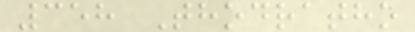358 Thodratho
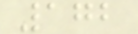172
